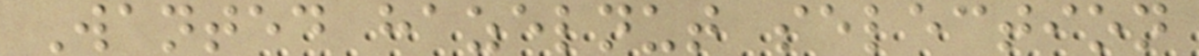Wanted hazelnut selection
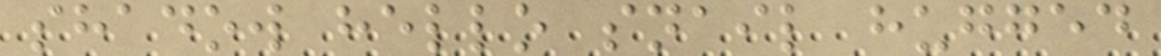shadow hello snail hugged
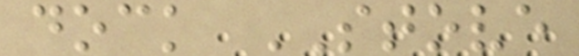dock STOVE
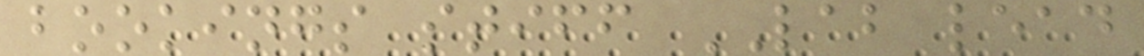bookings stiff LAB lead
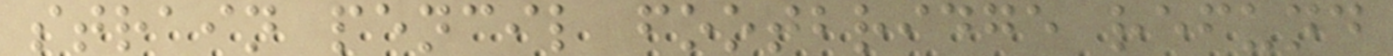strain pencil footbridge refund
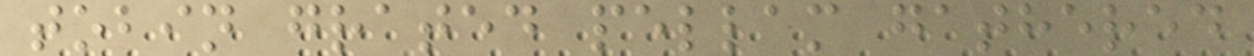tobin grated pellam gathered
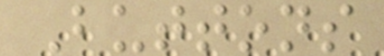Buttons
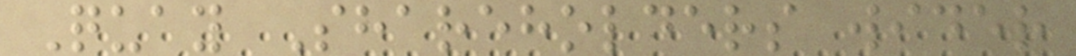Quay Shareholders wider
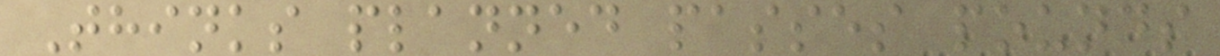Thinks planned passes pounds
